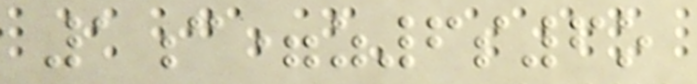1c=z6s6o
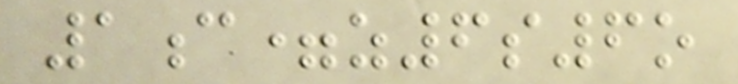1c=z6s6o
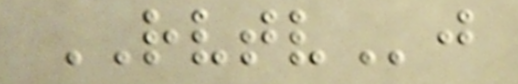RVTVj
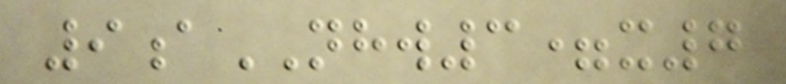9aNHW3=x7
